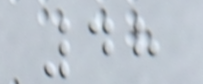48
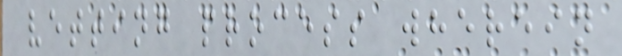vetting process wherein
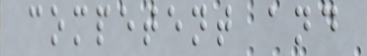competent and
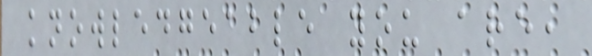knowledgeable you are,
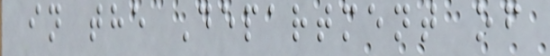in the Department of
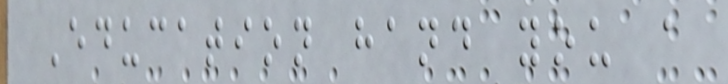Education hand you a
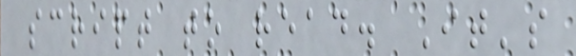script to read. It's
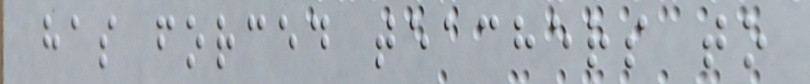has forced teachers to
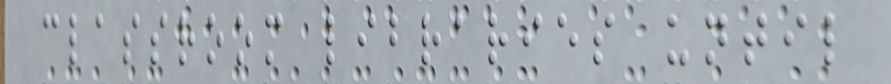classroom libraries until
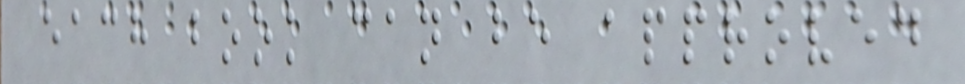each book can be approved
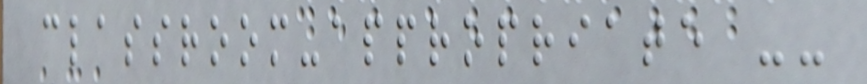classroom-appropriate --
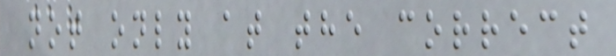not only at the correct
